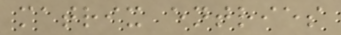matrix entries
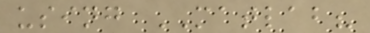using MATLAB?
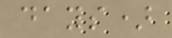days)
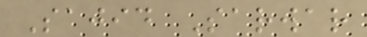Sajid Sarwar
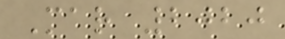Mar 2020
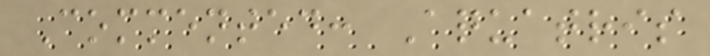Commented: Aquatris
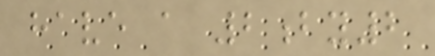have a 2by2
